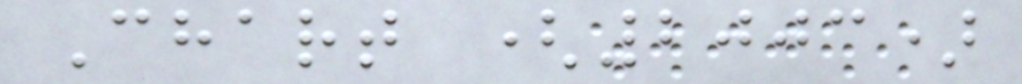Chart (2003)
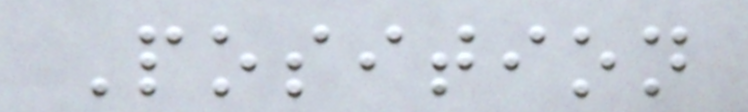Position
